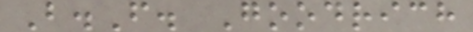B.F. Goodrich
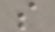s
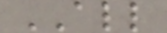ALL
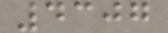4307
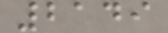2149
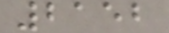2152
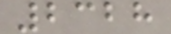2328
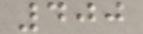400
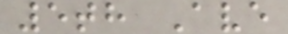5th Ave
